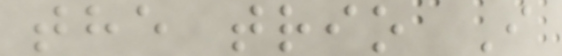the trio I
